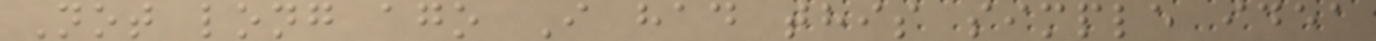Not long ago I had this simple idea
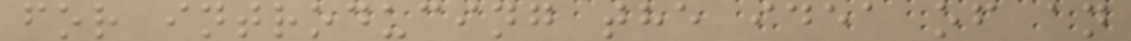for introducing the idea of an
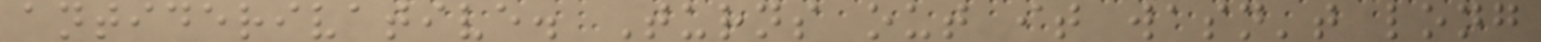antiderivative. Turns out it wasn't long
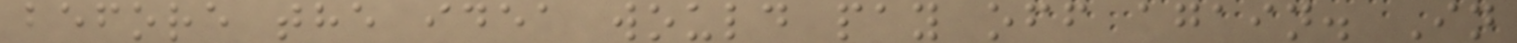before the idea would pay off again. In
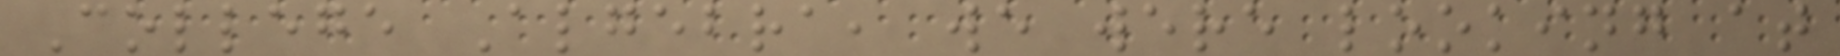College Algebra, we were looking at
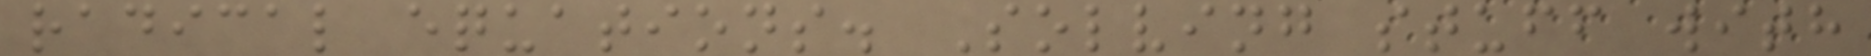radical equations. Solving stuff with
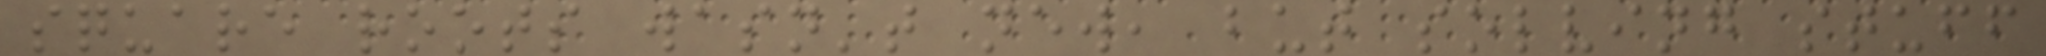square roots wasn't new, but solving stuff
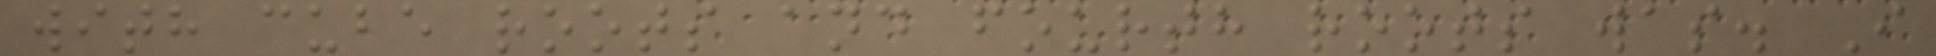with cube roots and fourth roots was. I
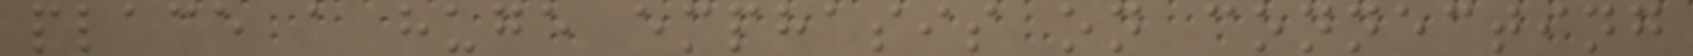place a huge emphasis on connecting
